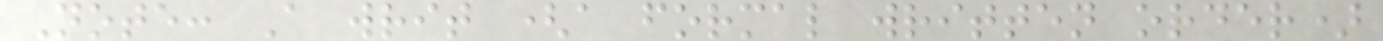Note: A writ (a formal written order)
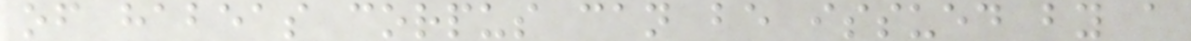of habeas corpus can be issued by a
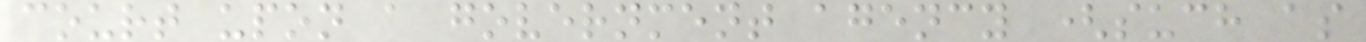court upon a government agency (such as
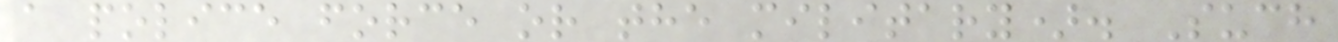a police force or the military). Such
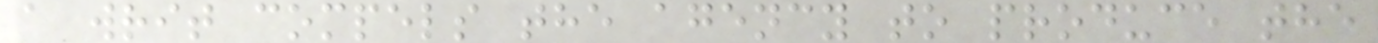a writ compels the agency to produce the
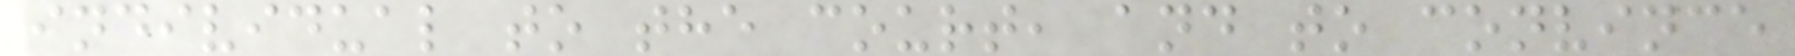individual to the court, and to convince
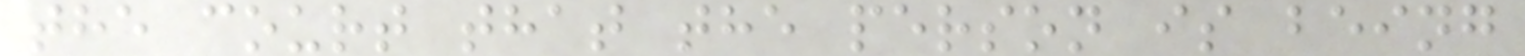the court that the person is being
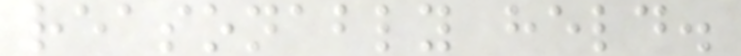reasonably held.
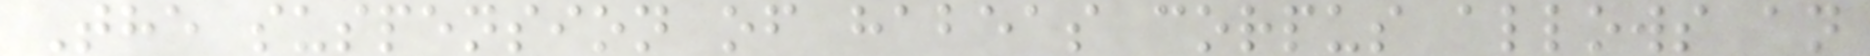The suspension of habeas corpus allows an
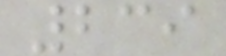239
